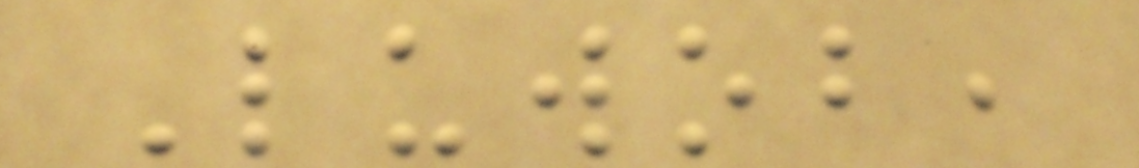Luwob,
